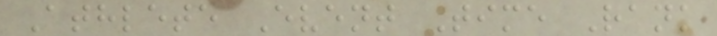Athlete Event Time Rank
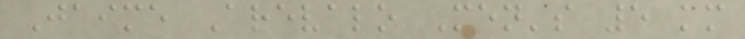Jaime Arevalo Men's 5 km
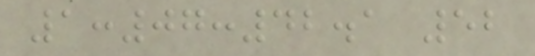1:07:42.1 52
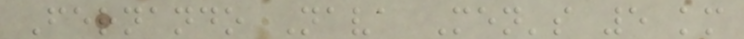Fernando Nava Men's 5 km
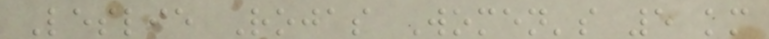Leslie Rojas Women's 5 km
